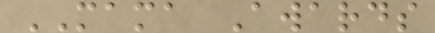MAMA Awards
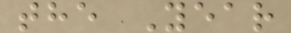the Year
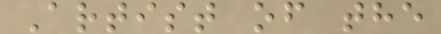Artist of the
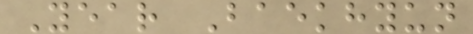Year Baekhyun
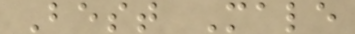Best Male
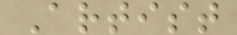Artist
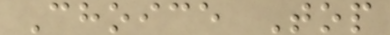Choice Top
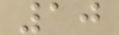10
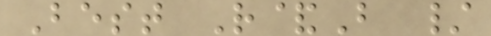Best R&B /
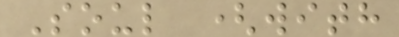Soul (with
